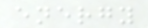energy
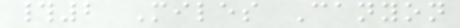#2 Miles Canyon
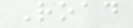Road
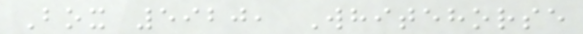Box 5920, Whitehorse
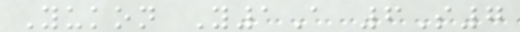Yukon Y1A 6S7
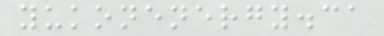yukonenergy.ca
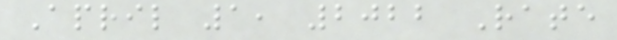April 1, 2022 Rate
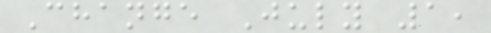Change July 1,
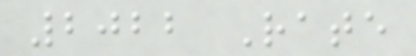2022 Rate
